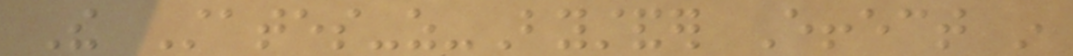The States-as-Bystander Effect in
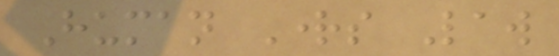Human Rights Law
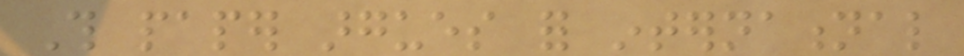This paper argues for international
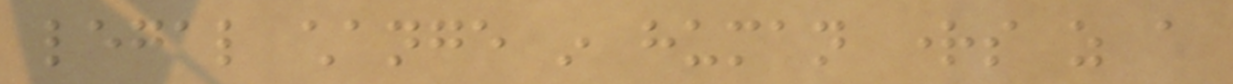legal change in human rights as a
